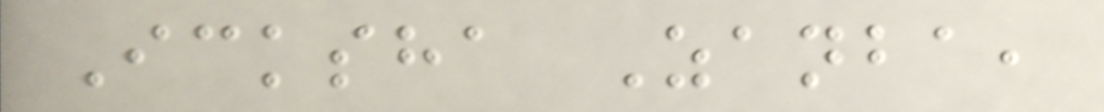Icksha Zanba,
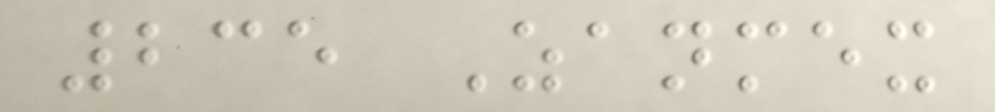235 Zanmex
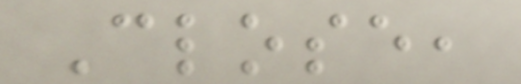Close,
